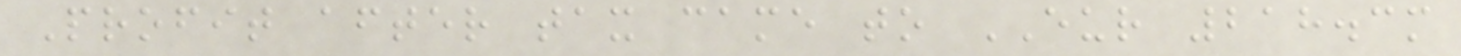Profit after tax came to EUR 218.3m
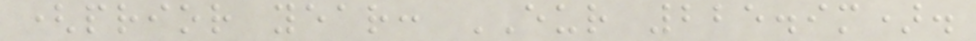(prior year: EUR 225.9m).
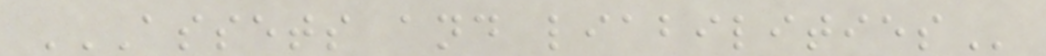ASSETS AND LIABILITIES
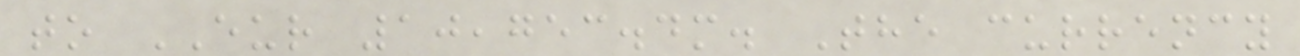to EUR 10,753.4m. The currency
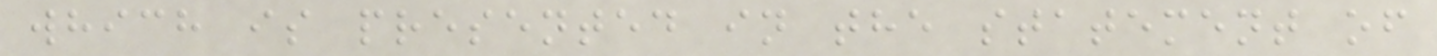which is presented in the statement of
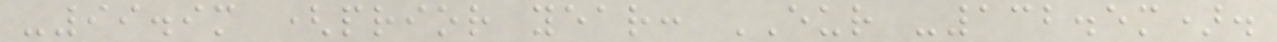-99.9m (prior year: EUR -132.5m).
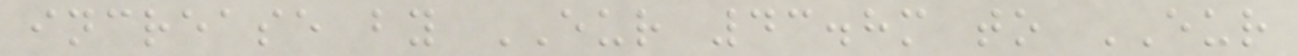increase by EUR 43.8m to EUR
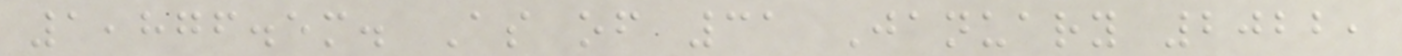1,876.5m. As of 31 January 2022,
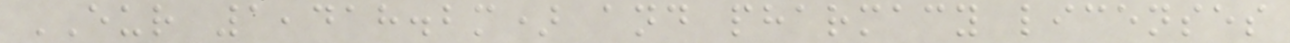EUR 1,418.2m) and pharmacy licenses
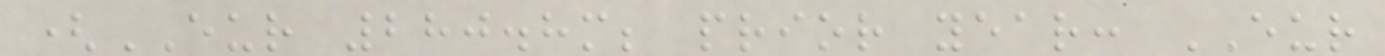(EUR 280.8m; prior year: EUR
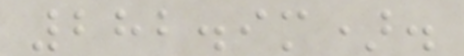282.9m).
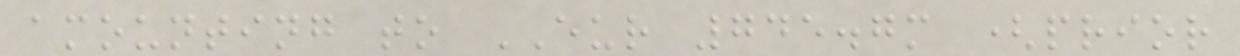amounting to EUR 745.7m (prior
